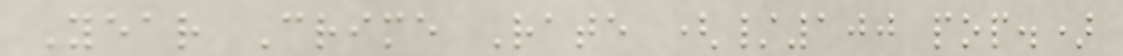Year Crime Rate (/100 pop.)
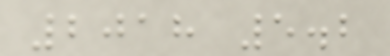2018 5.2
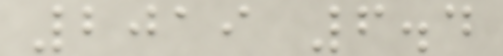2019 6.4
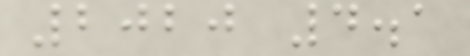2020 4.1
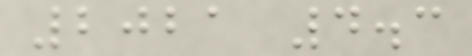2021 4.3
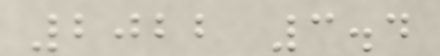2022 3.4
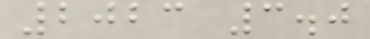2023 3.0
